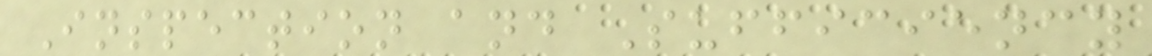Inspection and Sufficiency
